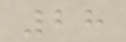28
